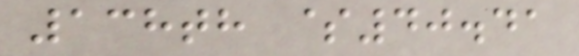138th $40.41
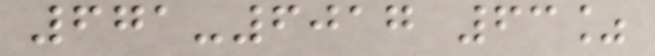671-6017 63%
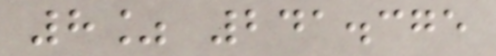8% 241.375
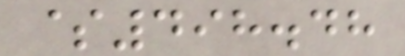$498.48
